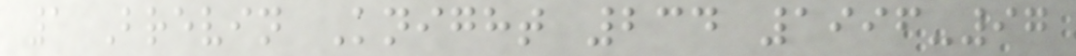1 Brevin Knight 234 1996-97
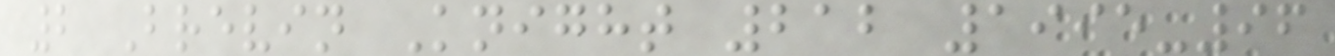2 Brevin Knight 212 1995-96
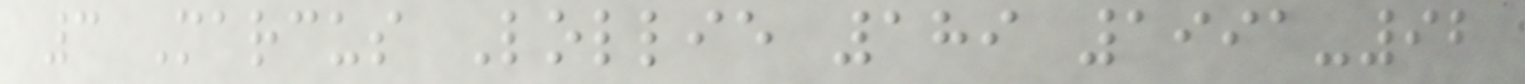3 Marcus Lollie 189 1991-92
